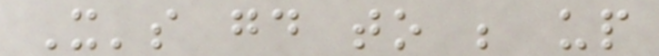It's good to be up
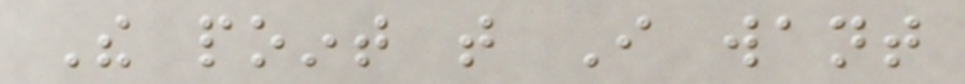The point that I want
